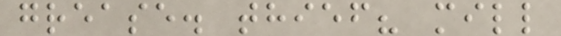grease. thief? mill
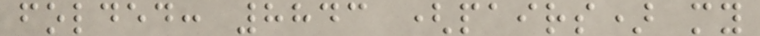folded: 8843 (pairs) my
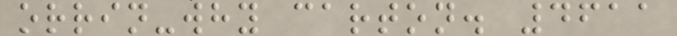orrin-why carton. 4611
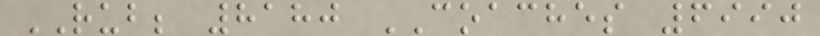RUB; 8180 COACHES 6990
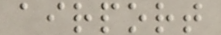airport
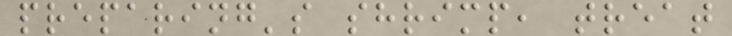preparing's shrimp, treat
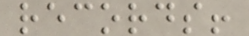records!
